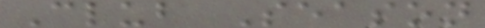Club Season
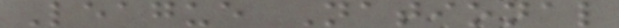League National
